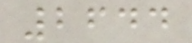2644
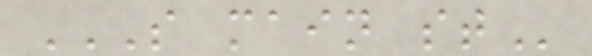S MAIN ST
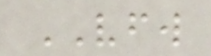VFW
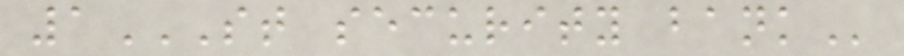1ST SECURITY BANK
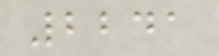2241
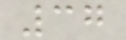37
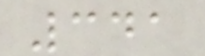341
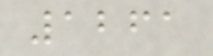1261
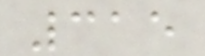315
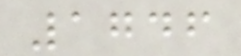1746
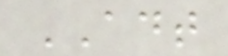ADT
